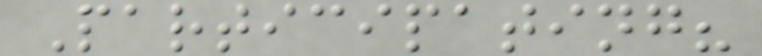Participating?
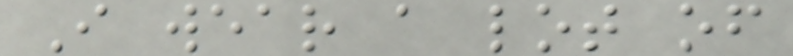I wear a lot of
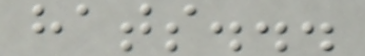hats...
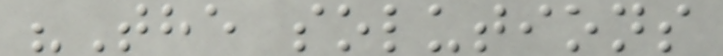"The solutions
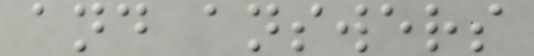and answers
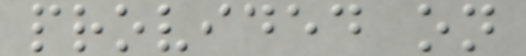provided on
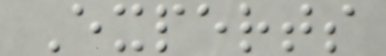Experts
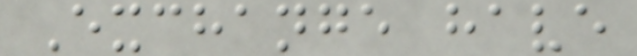Exchange have
